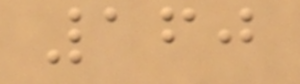160
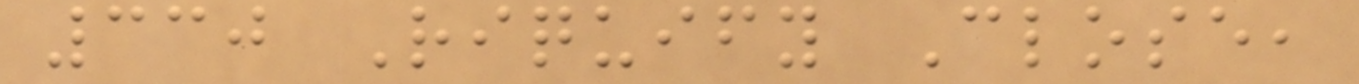330 Riquify Close,
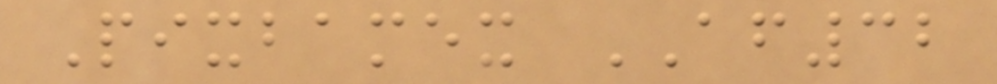Pixbamex AF32
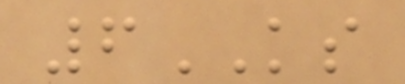6KS
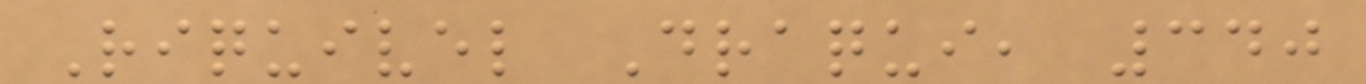Riquivel Draqui, 340
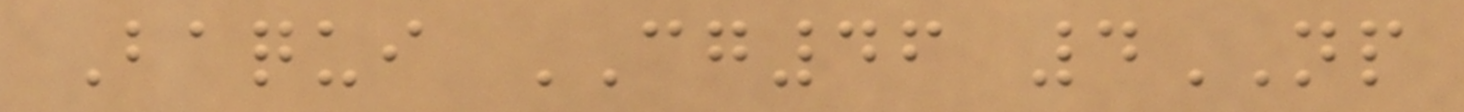Baqui CG46 4NP
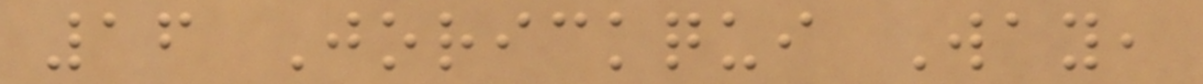16 Jorickqui Way,
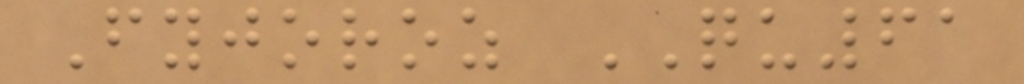Fyjoroz QU61
